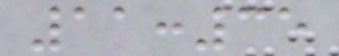11:35
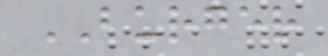BURGER
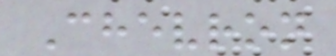Chevron
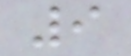9
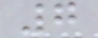7
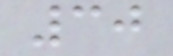30
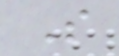S
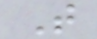T
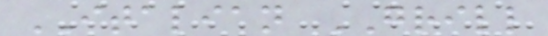ITALIAN GRILL
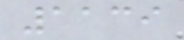1139
